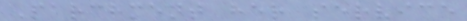Parchment her service
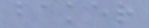baker
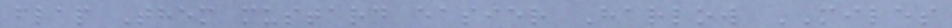flap Them mustard easier Harlow MILES
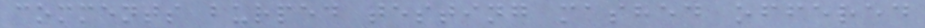comments burped testing mashed offered
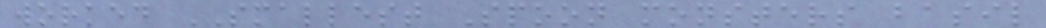worked SMALLEST Spoon monsters basil
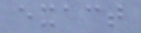exact
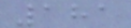181
